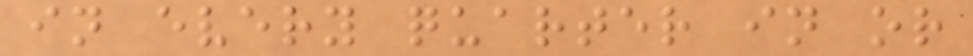in every quarter in or
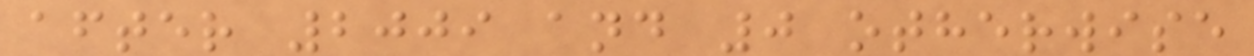after 2009 and 0 otherwise
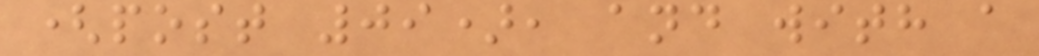(post 09), and with a
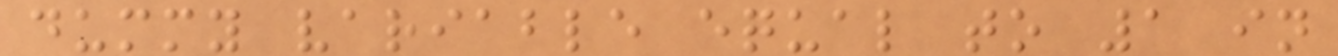dummy variable equal to 1 in
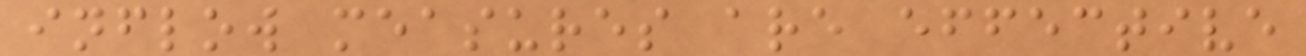inflow measures are effective
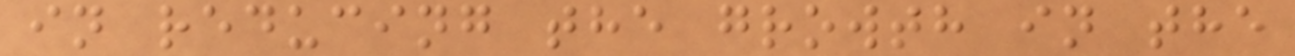in reducing the growth in the
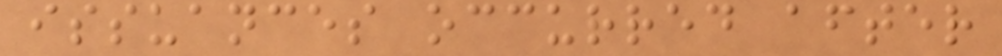issuances occurred after
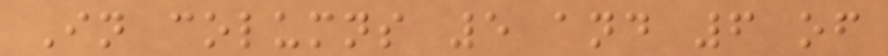In columns 5 and 6 of
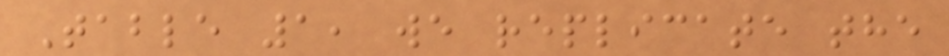Table 1, we replicate the
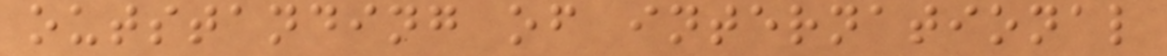outstanding of international
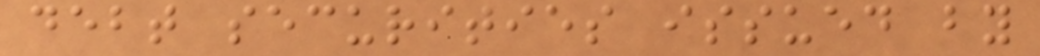debt securities issued by
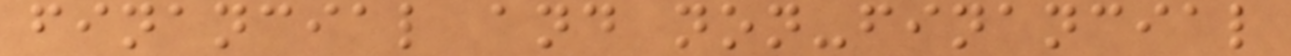financial and non-financial
